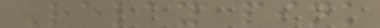Relay pink
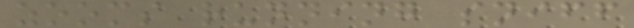zooms running sniff
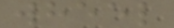wheel
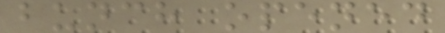bunch opened
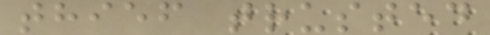thief trusted
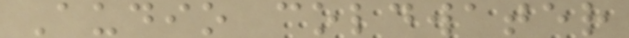Audio coldwater
